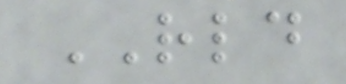RLD
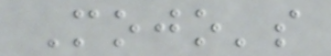Mojo's
